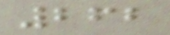262
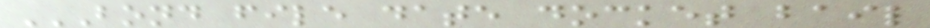BOND FILE DATE DOCKET BAIL
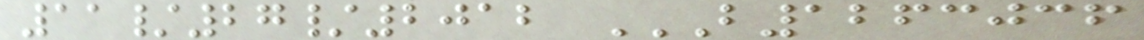11/27/2012 B1263036
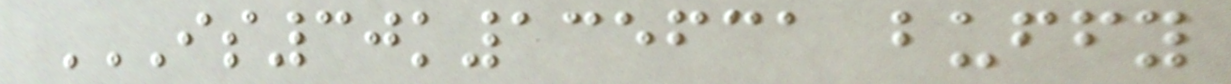IS30K135631 BUFFY
